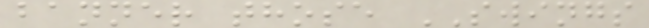banner those SWINGS
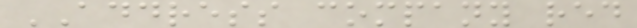ADDRESS company red
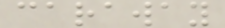caraway
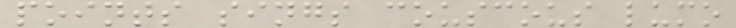points sings couscous lumo
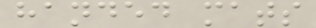handed mats
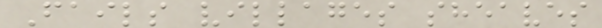Fails villages sheaves
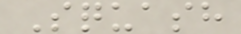Squash
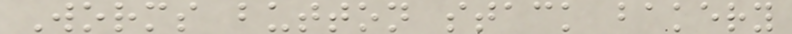Worms button stack bakery
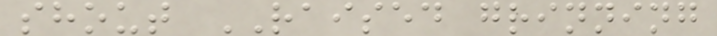shout RAISED grinning
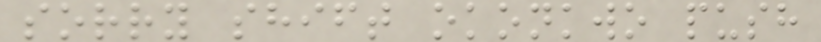sorry shift okonkwo push
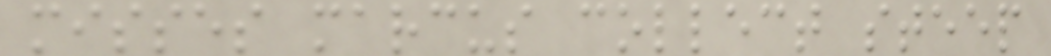misses marcus collect steep
